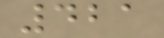421
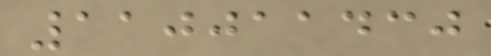110011430
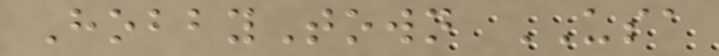HobbyTown USA
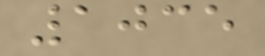1035
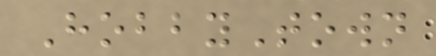HobbyTown
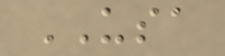USA
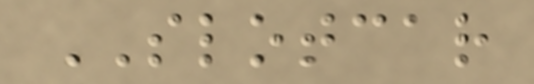SLOTCAR
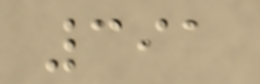391
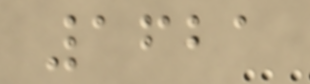1621
